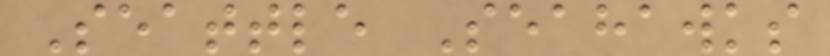Seattle Seahawks
